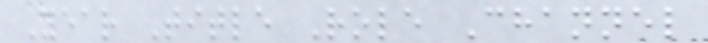Year Title Role Channel
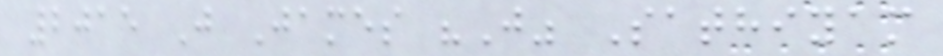2015 J James "J" Sathiyam
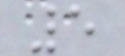5
